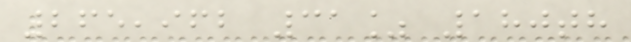265,962 31% 180th
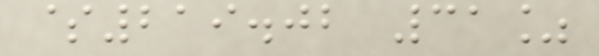$219.02 31%
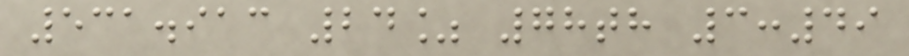531.913 24% 78th 3:49
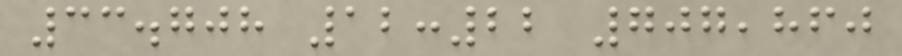33.708 12:22 707,860
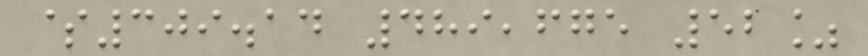$309.14 489,675 52%
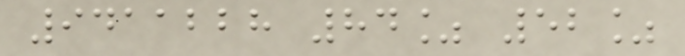9411228 84% 52%
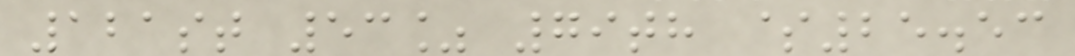121st 53% 79th $25.53
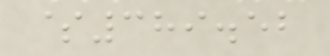$389.52
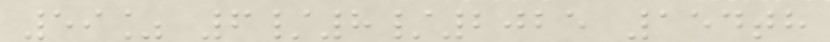59% 6/8/2025 154th
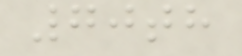70th
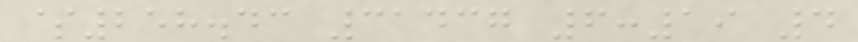$258.43 31437 6:19 4
